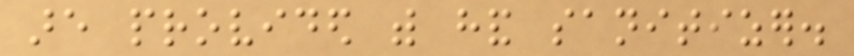are provided with hand sanitizer.
